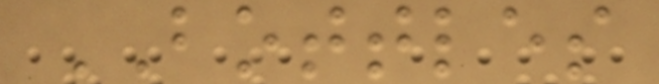BOTTLES
